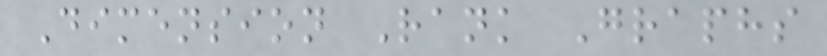Dimension Rank Graphs
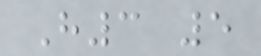H3 5
